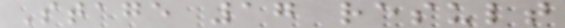Stage 17 result
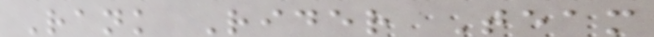Rank Rider Team
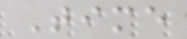Time
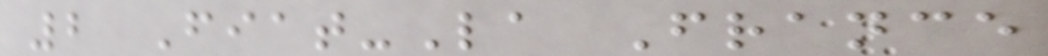2 Fiat-La France
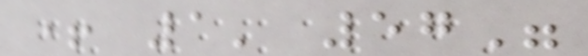+ 1' 57"
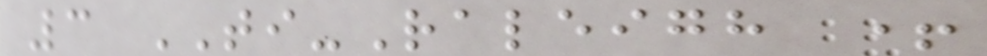3 TI-Raleigh +
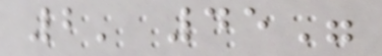2' 45"
